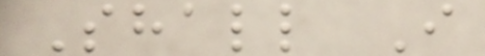Shall I
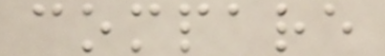compare
